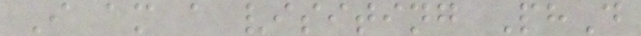I am a visiting PhD
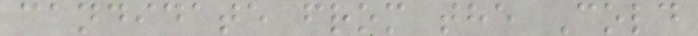candidate from the Cold
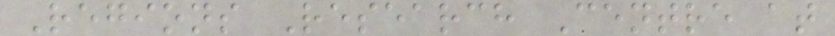Regions Research Centre at
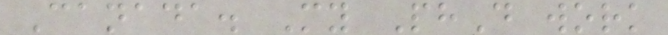Canada. My PhD work
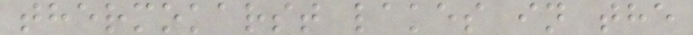thermokarst lakes in the
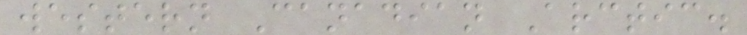western Canadian Arctic.
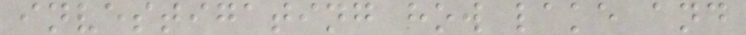investigating how lake and
